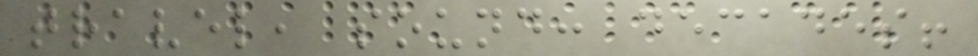travel, sound: decades!
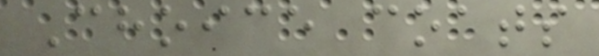Choice coats
